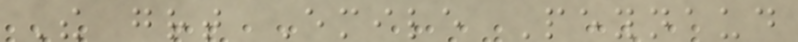The great Emile Peynaud
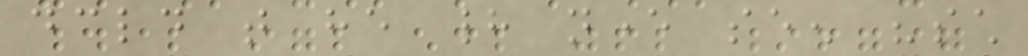declared that he had never seen "such
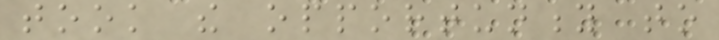took the opportunity to
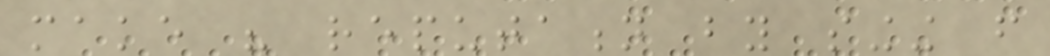make his reputation by singing from
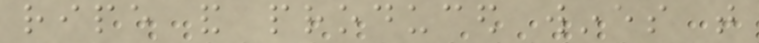ripe and produced wines that
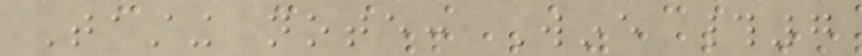Tasting note: Wine #7
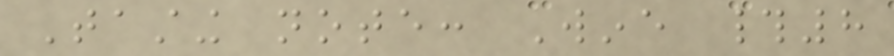Tasting note: Wine #8
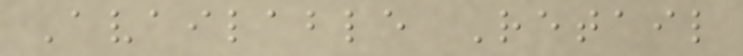Available Retail
